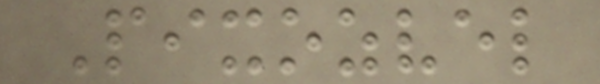Pixozvel
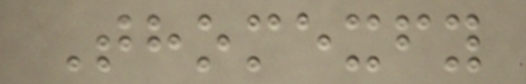Thomexfy
